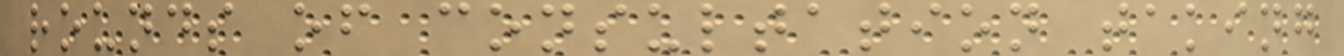rounds of consultation taking
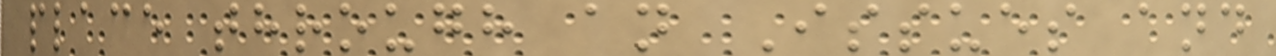place through an Issues and
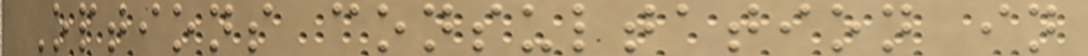Options consultation in
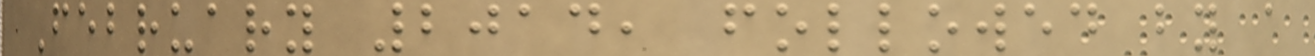February 2014, followed by a
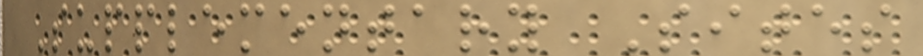Supplementary Sites
